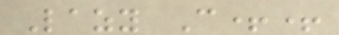Lazy C++
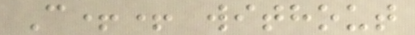C++ without
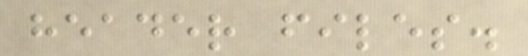header files.
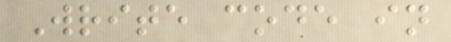Write code in
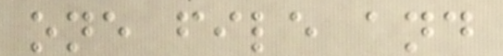one file and
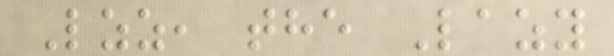Lzz, the Lazy
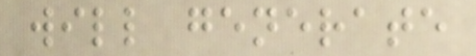will generate
